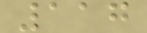117
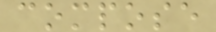compose
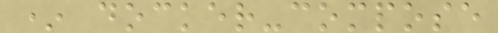* docker-compose
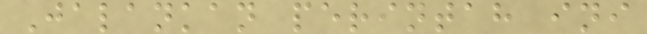Jalankan perintah ini
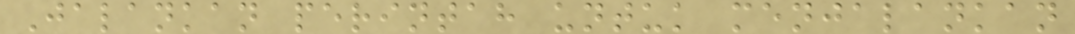Jalankan perintah untuk menjalankan
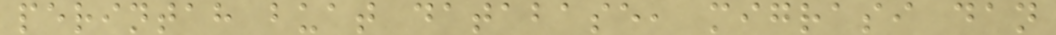perintah buat database, migrasi dan
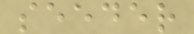seeder
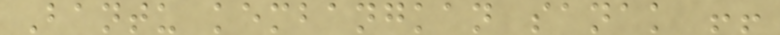Bantu kembangkan sanak !!
